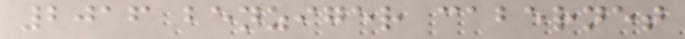2016 benziger cabernet
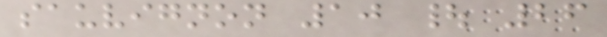sauvignon 10 | 26
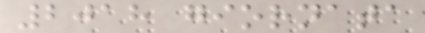2018 giornata
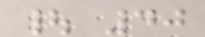| 40
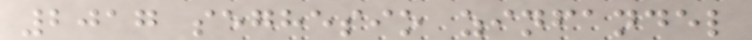2017 seghesio zinfandel
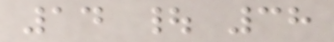14 | 38
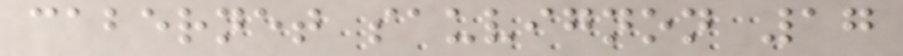cabernet sauvignon 17
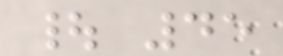| 45
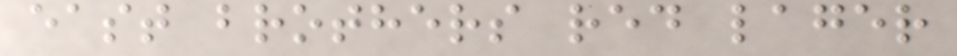east brothers red lager
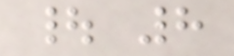| 8
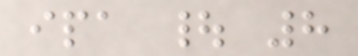ipa | 8
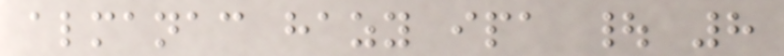almanac hazy ipa | 8
